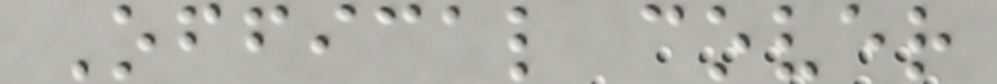Offical cover
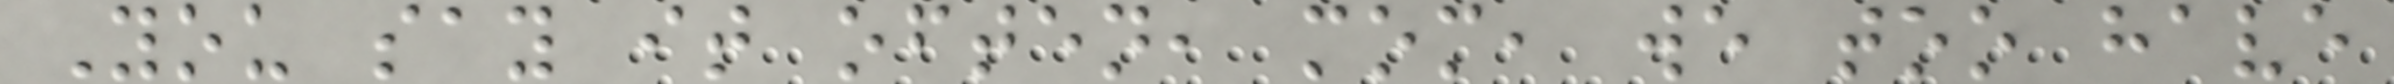You say it often, mom, we too have
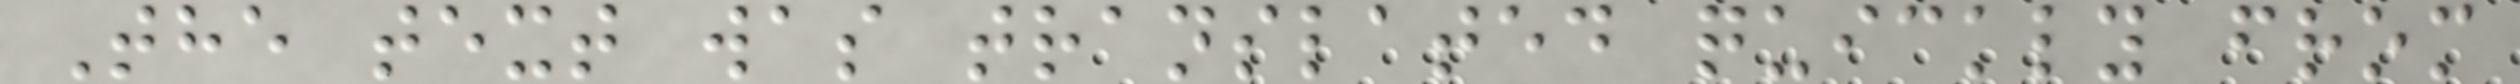The text was translated quickly from
